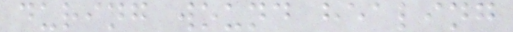during wound healing
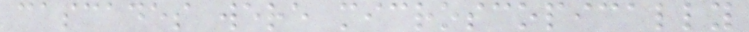cascades were microscopically
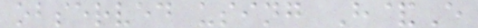observed using H&E
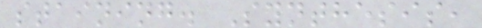staining. Synthesis,
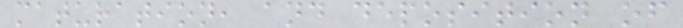maturation, and deposition of
